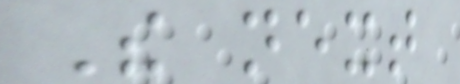The next
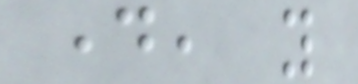day, you
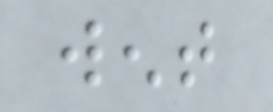went
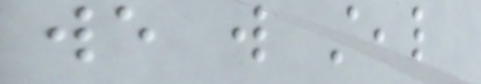we will steal
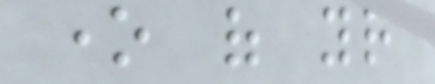one of your
